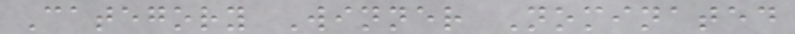Category Winner Nominated
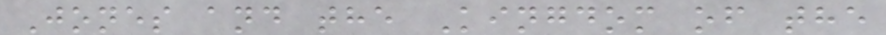Jones and the Kingdom of the
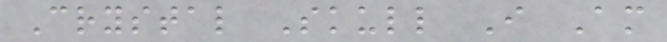Crystal Skull I Am
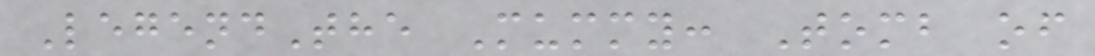LegendThe Mummy: Tomb of
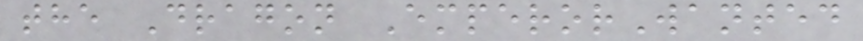the Dragon EmperorWanted
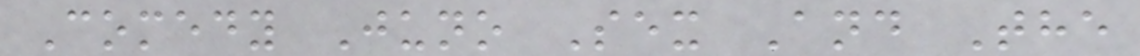Comedy Juno Sex And The
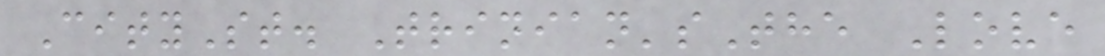CitySt. Trinian'sThe Love
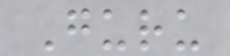Guru
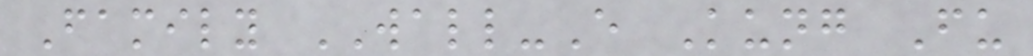Family WALL-E Kung Fu
